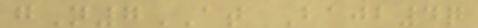gN7AT Bajb4q
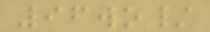96wo/
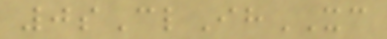0sClIhXC
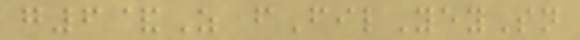g6&Z fFilYeySn
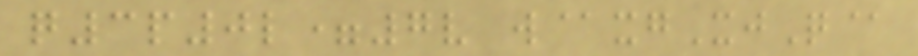q3p0l=7v w@xgXjQ@
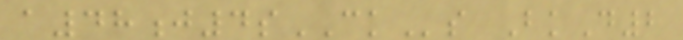a48j4sCKs BkD2
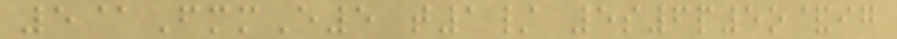5@FmmE5 t1/ 5s6p5o&ig
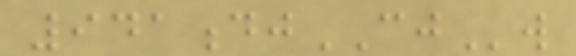941djCJw
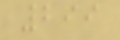299
